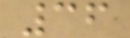36
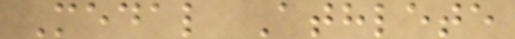Medal Athlete
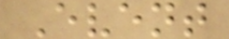Event
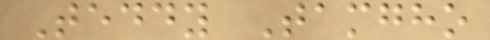Teddy Tamgho
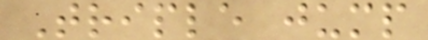Triple jump
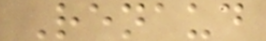Renaud
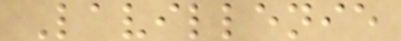Lavillenie
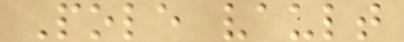Pole vault
